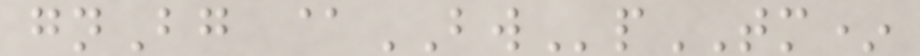gnBg @BWpTM*
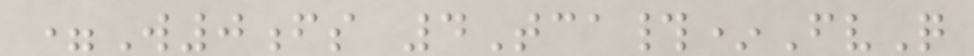=W0fs 4Tca#*FvQ
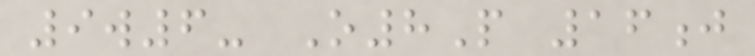9w6- O8P 16j
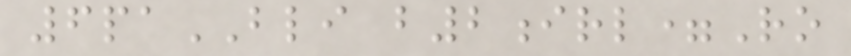6paBLI b2irl=Ro
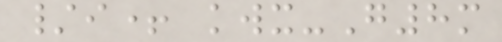/i+ kwx-G8m
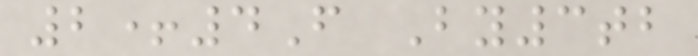2+4F By3tb
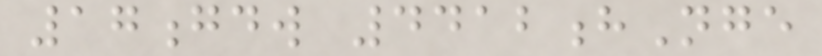17gdw 4412hNge
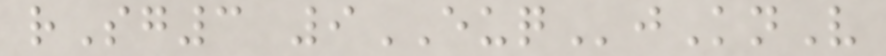rSg3 9EUQjKnV
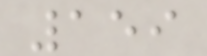159
